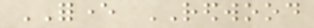FOREVER REDWOOD
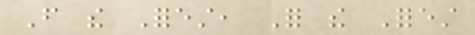From the Forest, For the Forest
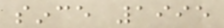since 1995
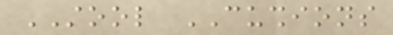STOOL CUSHIONS
